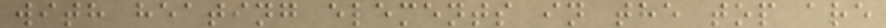with heating elements in the top are
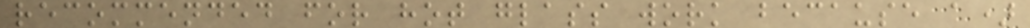recommended for hot glass work because a)
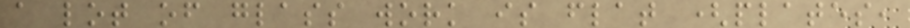a lot of glass work is flat (plates,
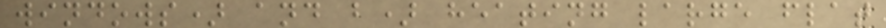windows) and b) heating large flat
